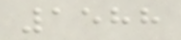1588
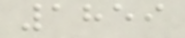1859
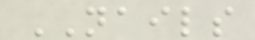NAILS
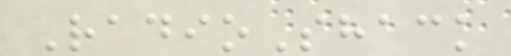RadioShack
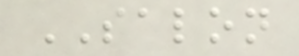SALON
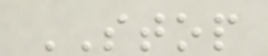STOP
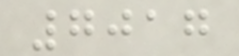7017
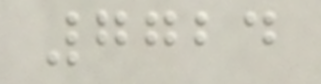7724
